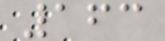163
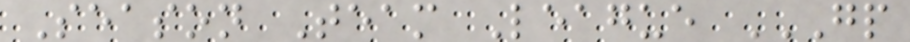Season Team League GP
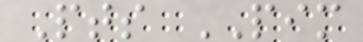Pts PIM
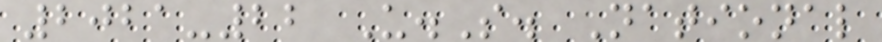2021-22 U.S. National
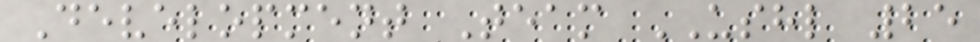Development Team USHL 25
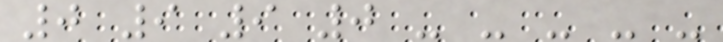0 9 9 0 - - - - -
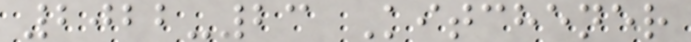2022-23 Kitchener
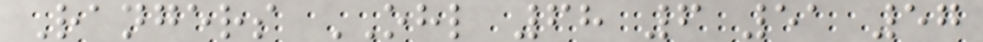Rangers OHL 68 6 51 57
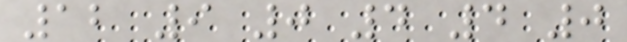12 9 0 4 4 0
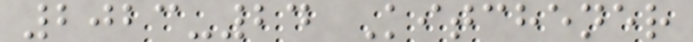2023-24 Kitchener
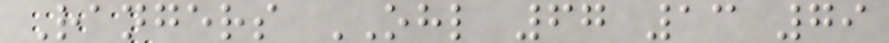Rangers OHL 67 13 79
